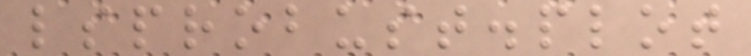lsprobust.plot
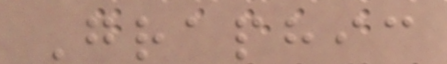Graphic
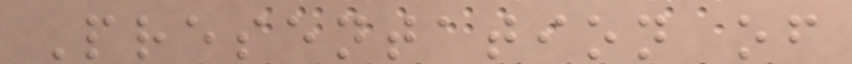Presentation of
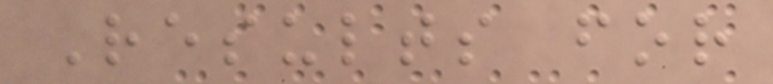Results for
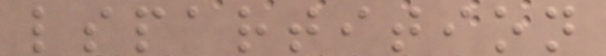lspartition
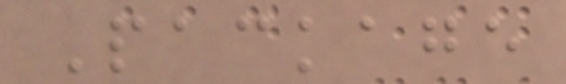Package
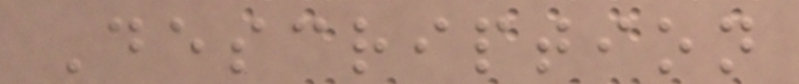Description
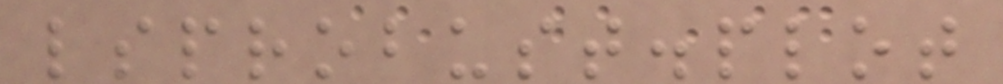lsprobust.plot
